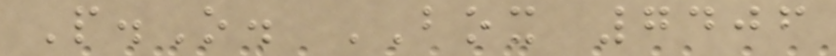P.O. BOX 7406
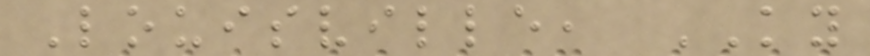Louisville, KY
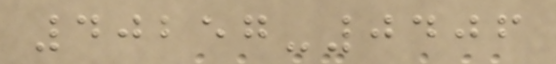40257-0406
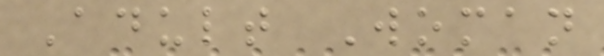Adult Woman
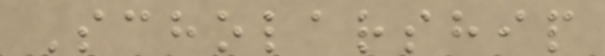Scholarship
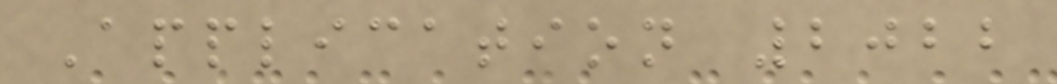Application 2022
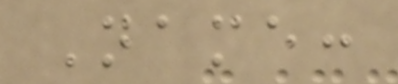Name:
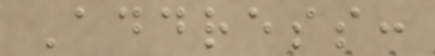Address:
